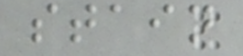stain
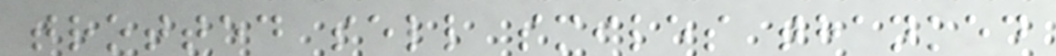trotted sell smiles thanked
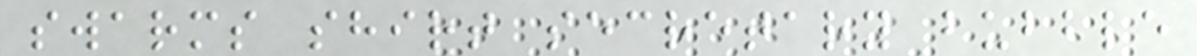swarms shirt secretary bubble
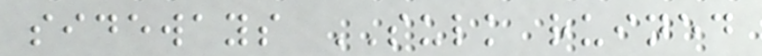sideways SULK ruined
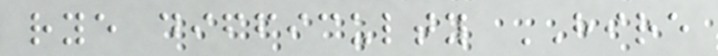rye difficulty HIRE
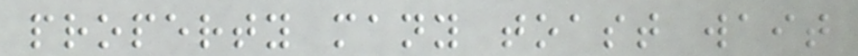property many toast wait
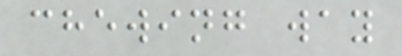chewing way
